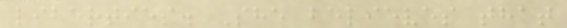liberties. She believes that
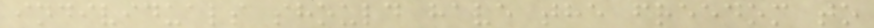individuals should have the freedom to
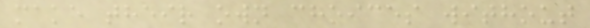make their own choices without
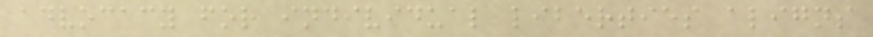advocacy for individual liberties aligns
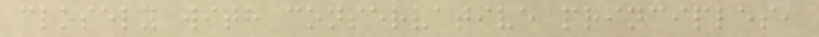closely with conservative principles,
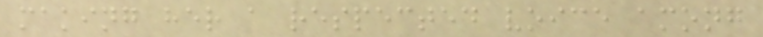making her a respected voice among
